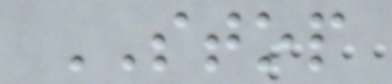STOP
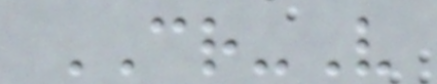CR-V
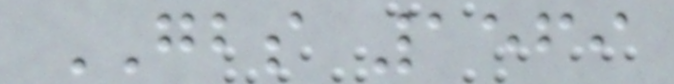GBS 1569
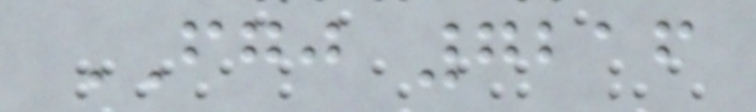FGJ 7216
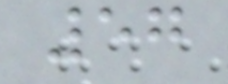57
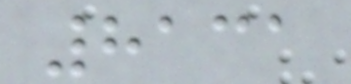8131
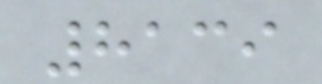8139
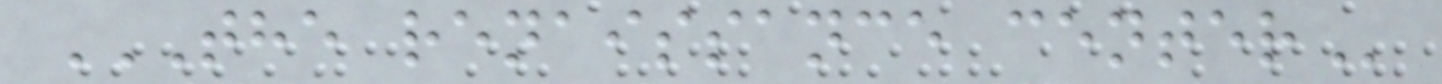THE RENAISSANCE CENTER
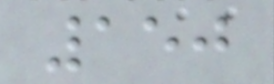150
